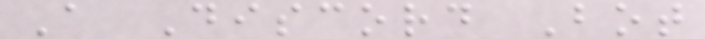A Discord Bot
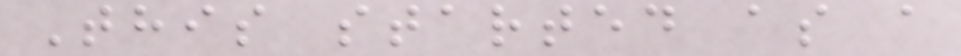This started as a
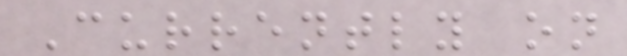Currently on
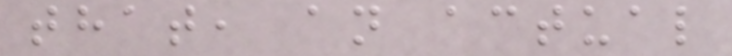that, an actual
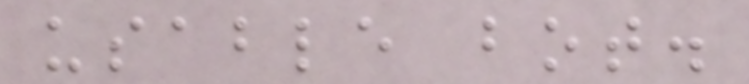usable bot.
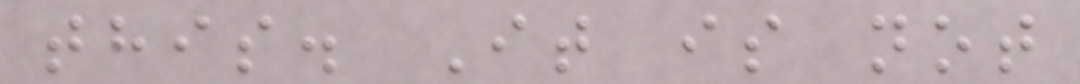this. It is not
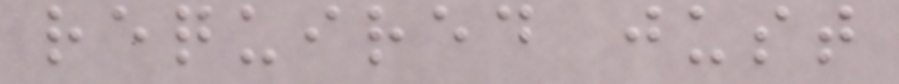required just
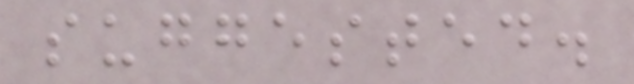suggested.
